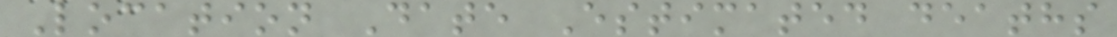Location Date Estimated deaths
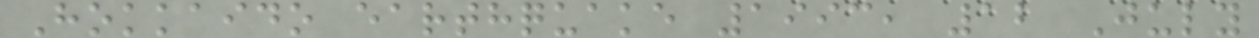Hokkaido earthquake 1993, 12 July
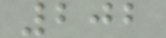202
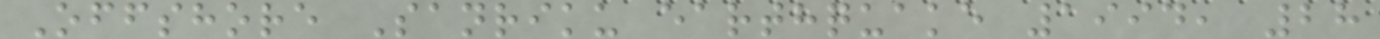Offshore Sanriku earthquake 1994, 28
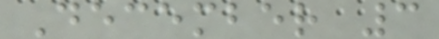December 3
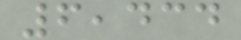6,434
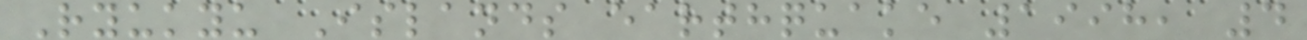Ryukyu Islands earthquake 1998, 4
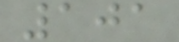101
